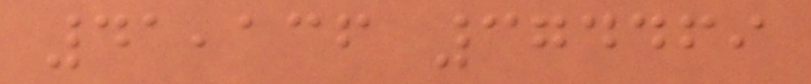41,136 374469
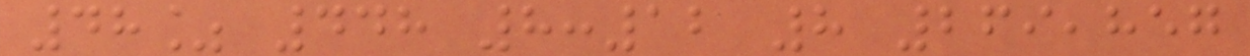48% 448 8:12 8 269,857
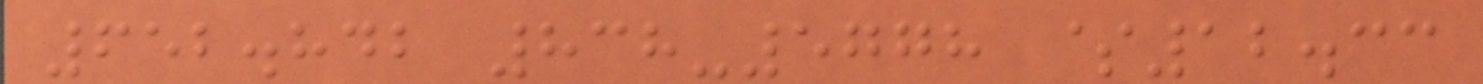652.842 838-5778 $12.33
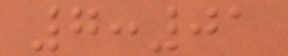7:01
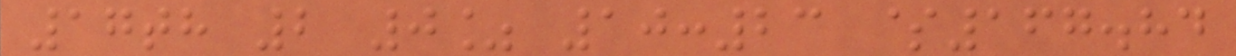17th 2 0% 10:23 $167.84
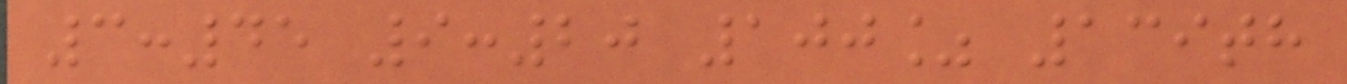3:45 9:20 100% 139th
